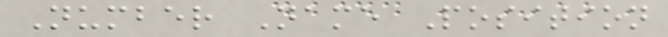Number Name Position
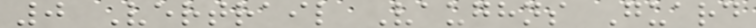0 Vertrail Vaughns Guard
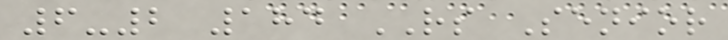6-2 184 RS Senior
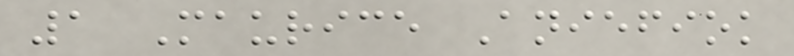1 Maurice Aniefiok
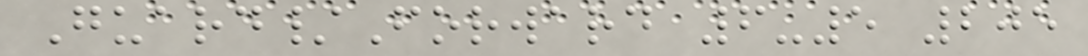Guard/Forward 6-5 205
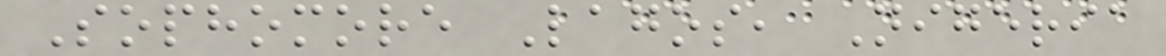Sophomore Lagos, Nigeria
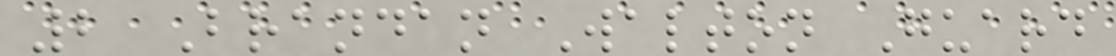2 Brandan Walton Guard
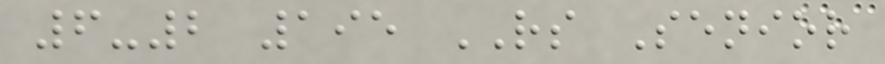6-2 195 RS Senior
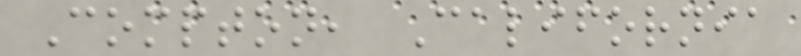Compton, California
